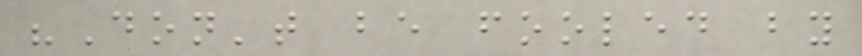"Don't be fooled by
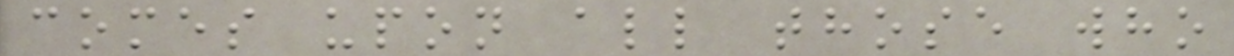comes upon all those who
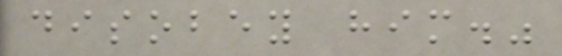disobey him."
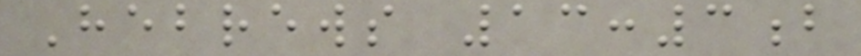Hebrews 13:3b
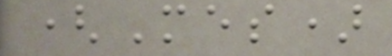(Mes)
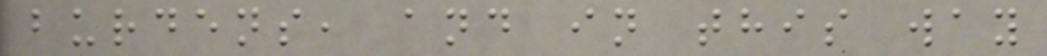burdens, and in this way
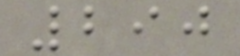290
